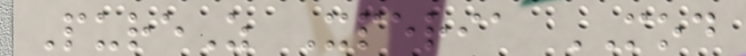PureZ Xperia MOD
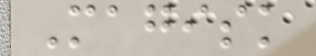Magisk
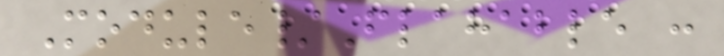Module/Flahable :
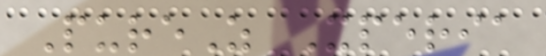PureZ Xperia
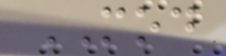MOD
